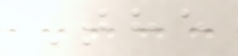The
